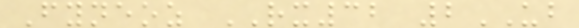Fyneoz RX32 2UB
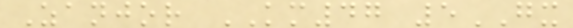Zanjor KM47 5GX
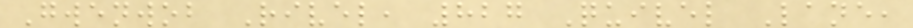Gwenwob Rivel, 827 Quivel Lane,
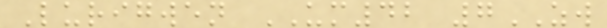Lurigwen UM42 7ZW
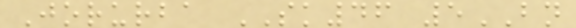Jorurba SK46 5BN
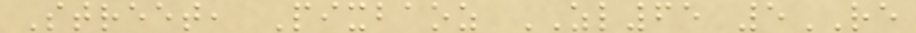Street, Pixbaoz ZL65 5RE
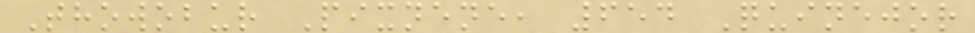Thowobur Pixnene, 654 Quinejor
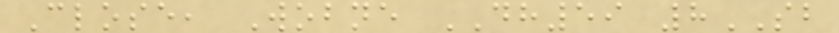Close, Wobne DH59 8SB
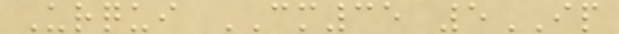Urqui CM35 5IP
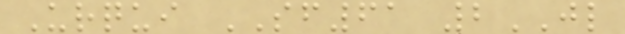Urqui SF61 2JL
